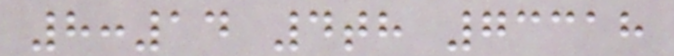8:14 4th 73318
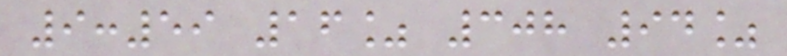9:59 16% 308 94%
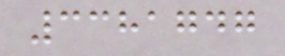3381747
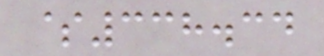$338.34
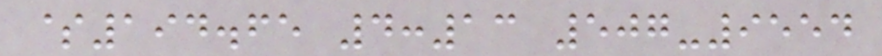$194.65 4:13 507-9554
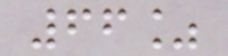66%
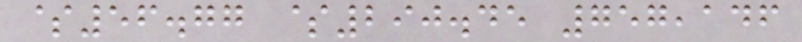$56.77 $290.45 757,146
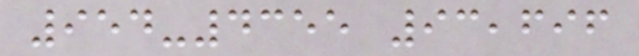954-4355 93,696
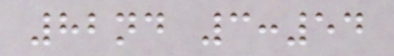82nd 3:54
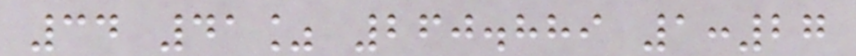34 41% 260.889 1:27
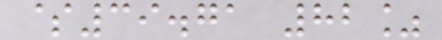$39.71 82%
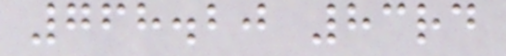768.20 83rd
